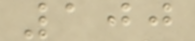100
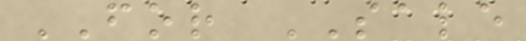FOR SALE
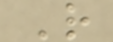R
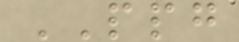PPG
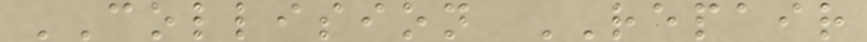COLLISION REPAIR
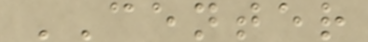CENTER
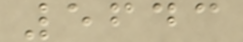5643
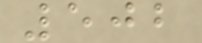502
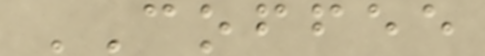COFFEE
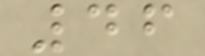46
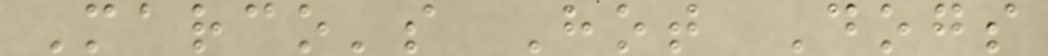Marco's Hot Dogs
